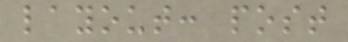layout: post
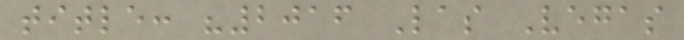title: "2016 Las Vegas
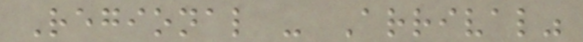Regional - Arrival"
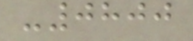-0800
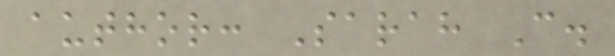author: Sarah C.
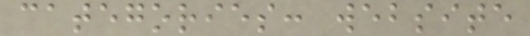categories: website
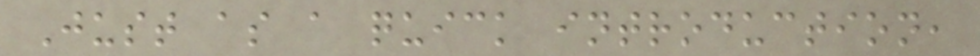Just as a quick introduction,
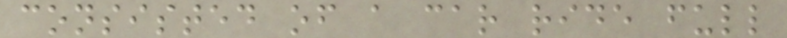consisted of a car ride full
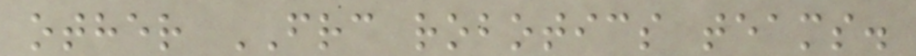other FRC robotics teams.
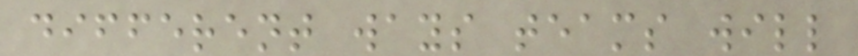different ways teams will
